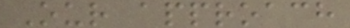Our approach
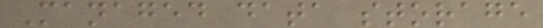Managed data storage
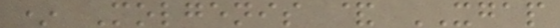* Molgenis & XGAP
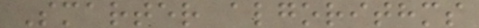Smarter algorithms
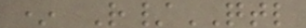* R/QTL
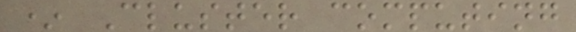* Cluster computing
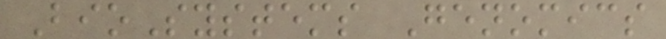BioSystems Genomics
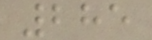285
